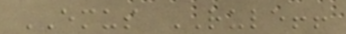EMUS RULE!!
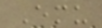Emu
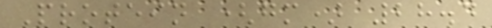Protein (gm) 28.4
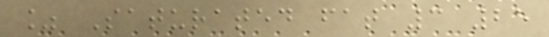% Saturated fat 3 25
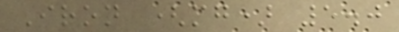Iron (mg) 5.0
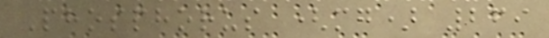Phosphorus (mg) 269
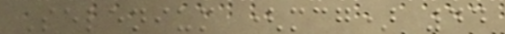Selenium (mcg) 44
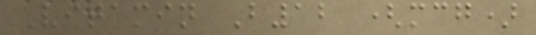Vitamin B12 (mcg)
